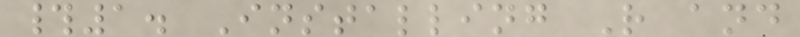#1. Installing R and
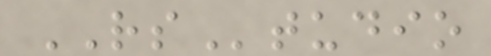RStudio
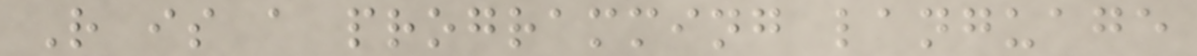R is a programming language
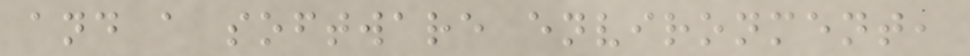and a software environment,
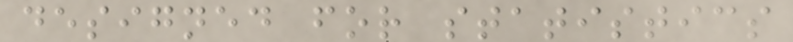designed for statistics
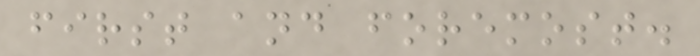first and foremost.
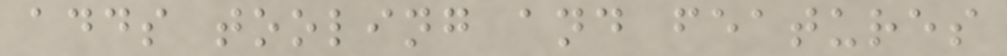adds tooling and features
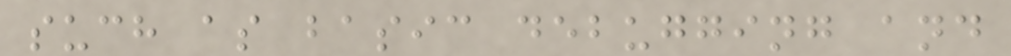such as basic debugging and
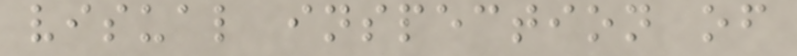visual inspection of
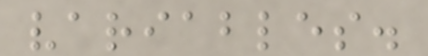variables.
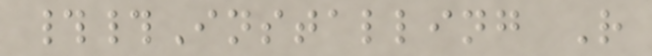##Installing R
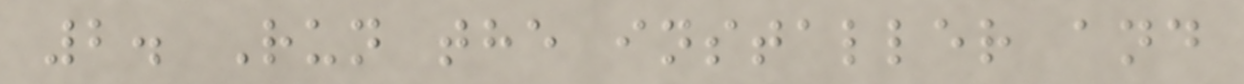2. Run the installer and
